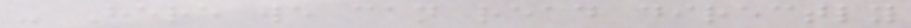- Here we can read directly
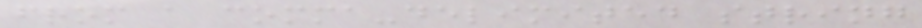from a comma-delimited string
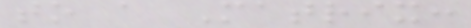to a Matrix:
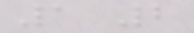1 2
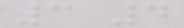3 4
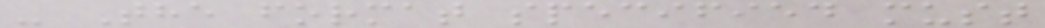- The format specified must
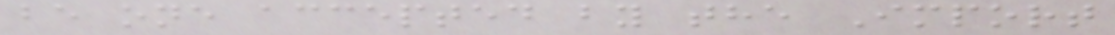be one accepted by the Import
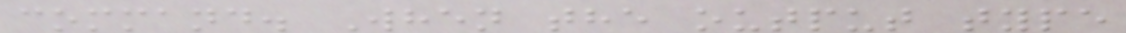command. When the output type
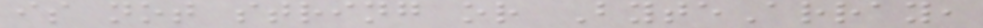is not string or ByteArray,
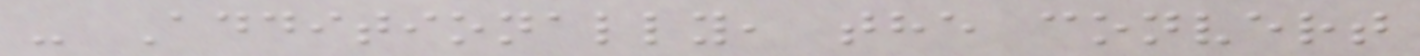- Additionally, the convert
